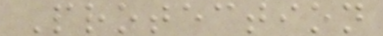Protection
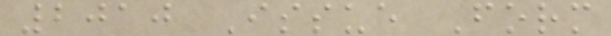2010 Issue Form
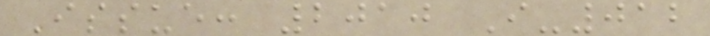Issue: 2010 I-012
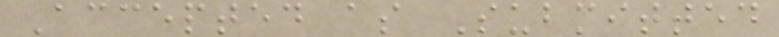Accepted as Submitted
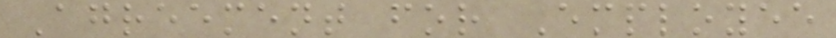Agreement for Employee
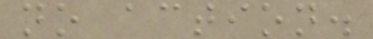no action.
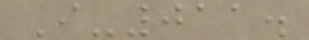I-011.
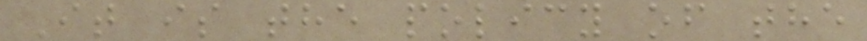It is the policy of the
